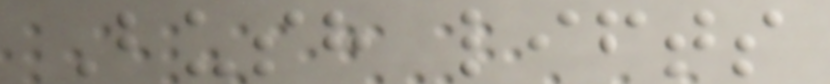Bush lifts
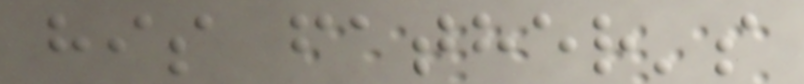his father's
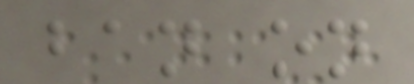ban on
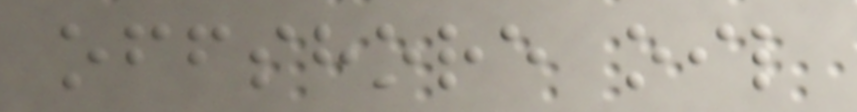offshore oil
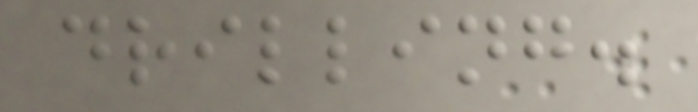drilling.
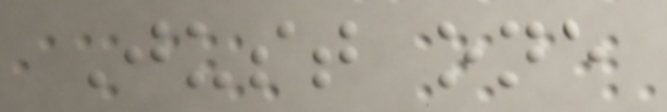Just one
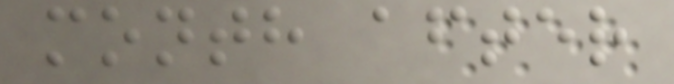month after
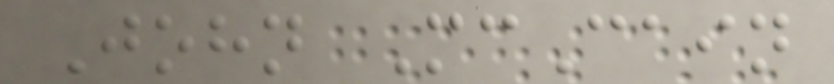John McCain
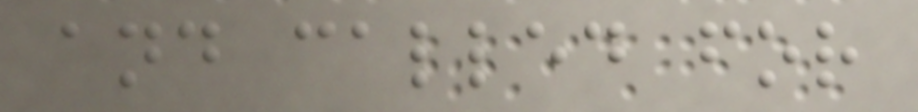and called for
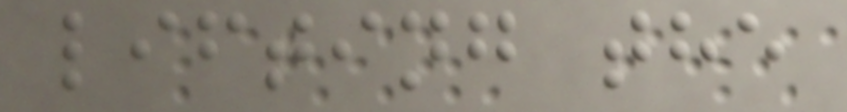lifting the
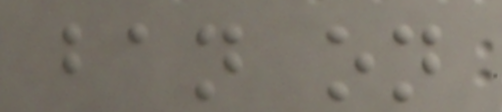ban on
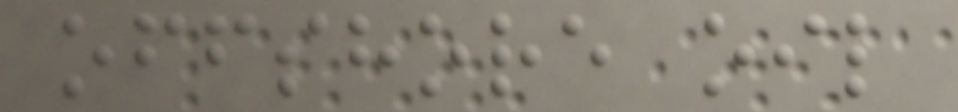offshore oil
